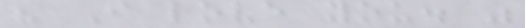" I love you. "
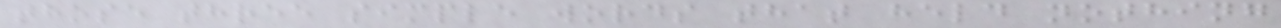those three simple words that held nothing
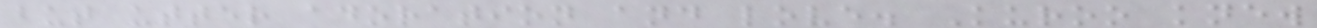but utter adoration and love. Kuroo knew
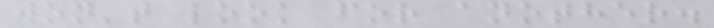won't look for another.
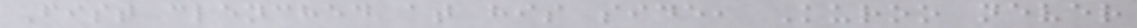Fist clenched at his side, Kuroo never
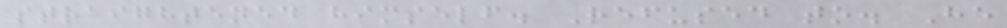straightened himself. Refused to. He
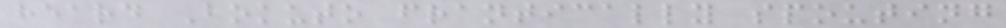heard Bokuto frantically spouting
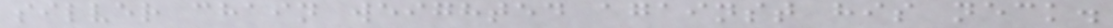silver chain weighted against his neck.
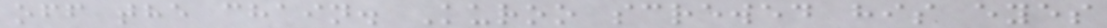off the chain. Kuroo screwed his eyes
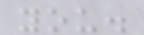you.
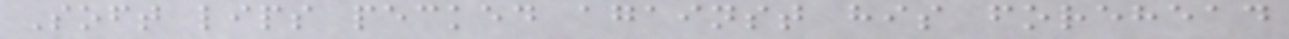Soft lips pecked against his forehead
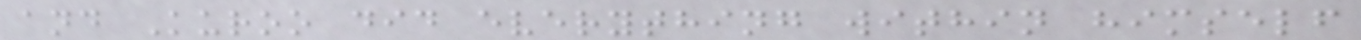and Kuroo did everything within himself
